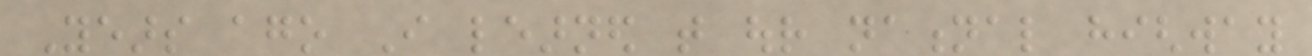Years ago I learned that our national highway
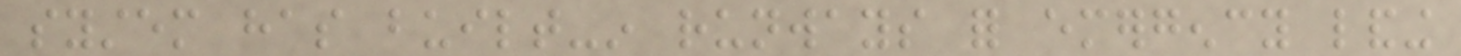system has built-in runways for emergency landing
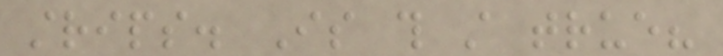strips. Is this still true?
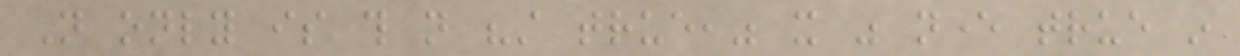Not only is this not "still true," it was never true in
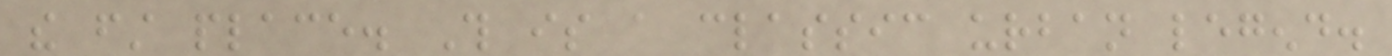the first place. This is a classic urban legend.
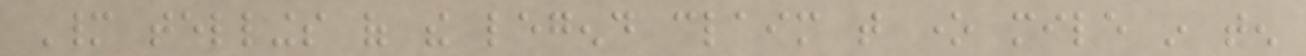Many tellings of the legend claim that one mile in ten
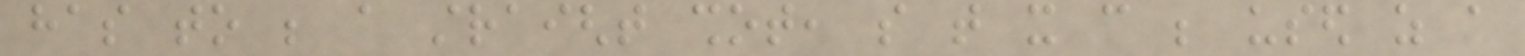has to be a straight shot, so that it can be used as a
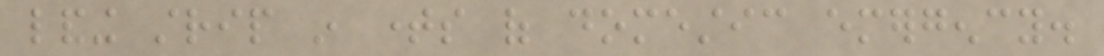landing strip in times of domestic emergency.
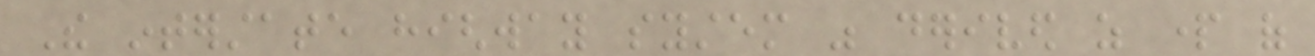The interstate highway system was derived as part of
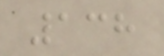138
